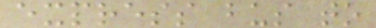express bus to
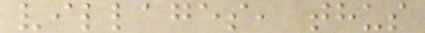villages, thus
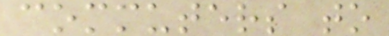commuters to
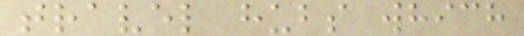travel hubs which
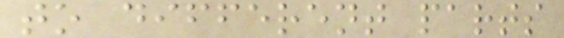to different parts
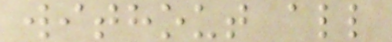without all
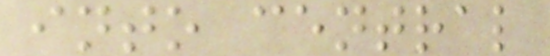into central
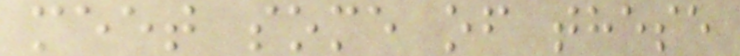meet some of these
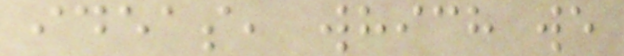ideas, which we
